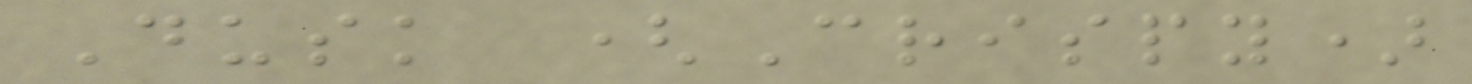Dusk (Crispy)
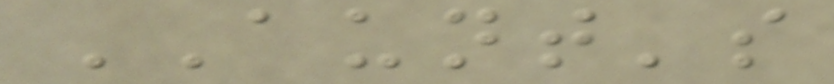AUNT's
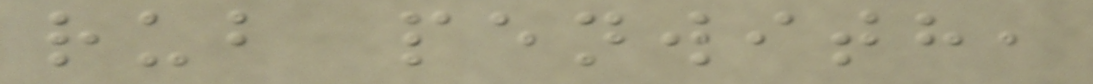rub penwith,
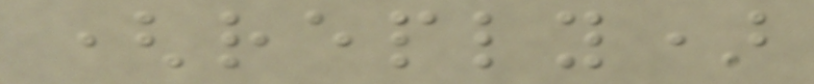(reply)
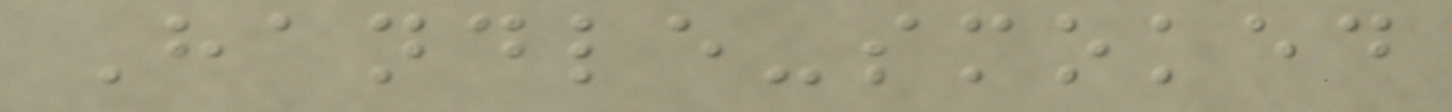Handle-smoked
